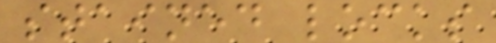stained locks
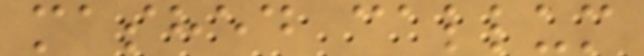mashed callum
